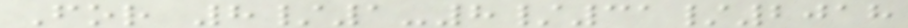For 8/1-8/31/2018
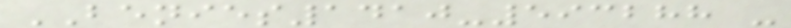BENIES1410-593288 -
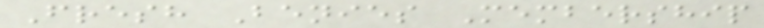Fresh Benies Membership
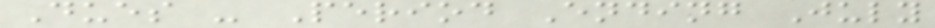Dues - Period Ending July
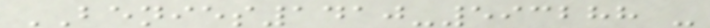BENIES1410-593288 -
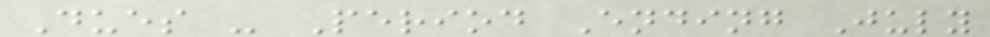Dues - Period Ending July
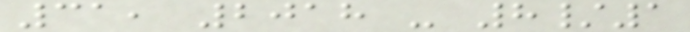31, 2018 - 8/1
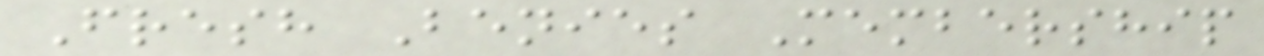Fresh Benies Membership
